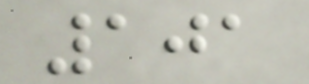101
